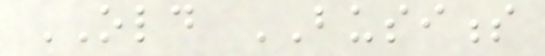OLD BUSINESS
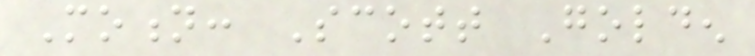Motion: Scott Golden
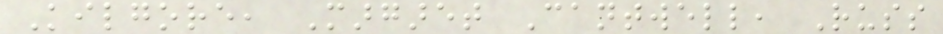Kilgore, Margaret Cantwell, Russ
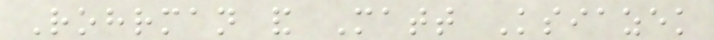Rohrman and Matt Ksiazek
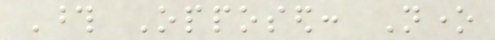Those Opposed: None
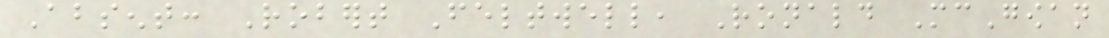Absent: Robert Feltwell, Ronald McGowan
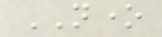NONE
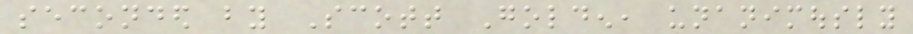seconded by Scott Golden, unanimously
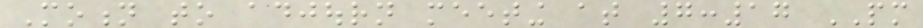Motion to adjourn meeting at 7:17 PM
